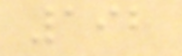192
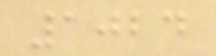1024
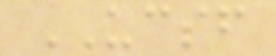UCSF
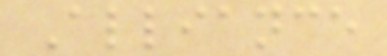Alliance
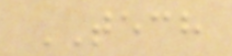TECH
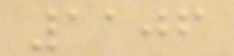1106
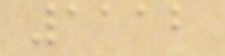1112
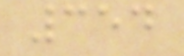354
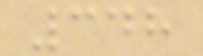348
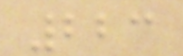223
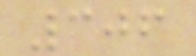306
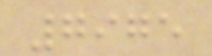7975
